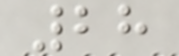28
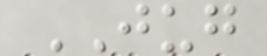JUG
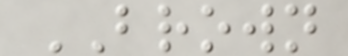BROWN
